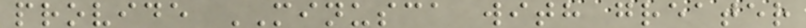provide MINUSCA with greater
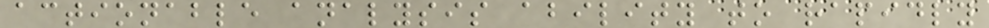actionable analysis ability to rapidly
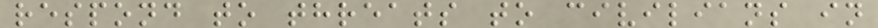respond to threats to civilians in
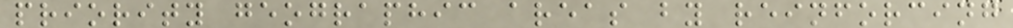priority geographic areas by reinforcing
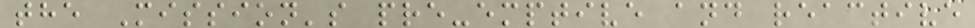the Mission's pre-emptive and reactive
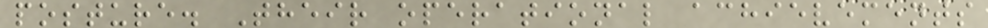posture. Their operational achievements
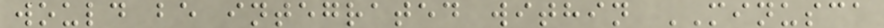would be integrated within MINUSCA
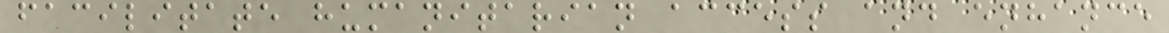facilitate humanitarian access and enhance
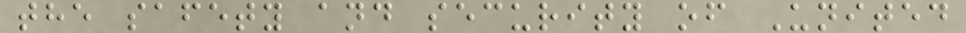the safety and security of United
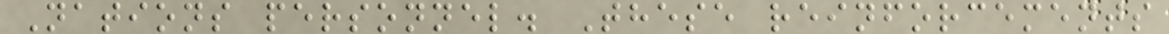Nations personnel. These reinforcements
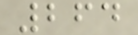264
